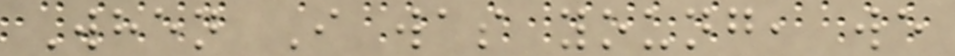When I was young, we
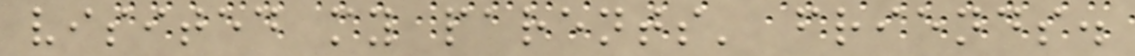visited my parents' friends.
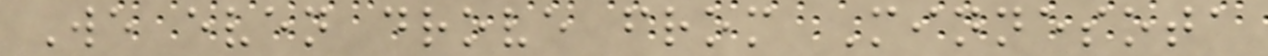We even drove from Minnesota
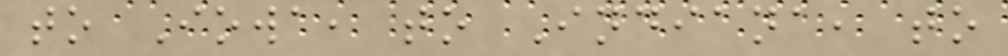to Iowa, to Indiana, to
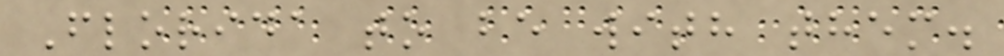Florida to be with them.
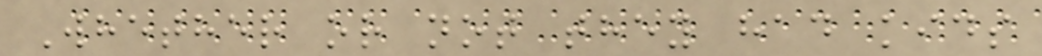Whether or not they had kids
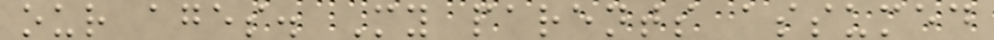our ages. My parents assumed
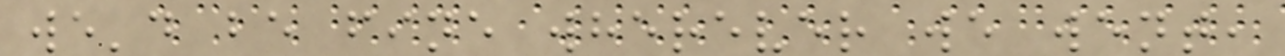we'd be fine wherever we went,
